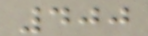400
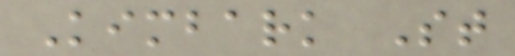Kimbark St
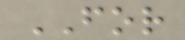FOR
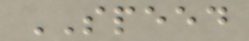SPEED
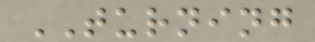TURNING
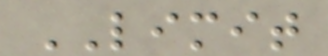LIMIT
